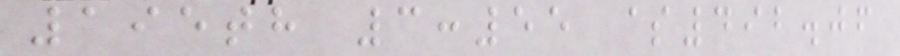195th 3:55 $492.06
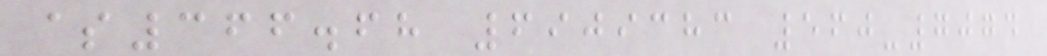$366.68 6909383 560-7074
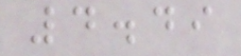4.49
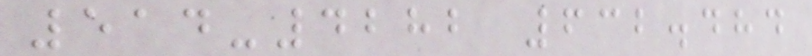514-4282 632.484
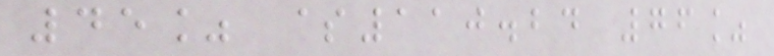45% $110.24 76%
